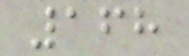168
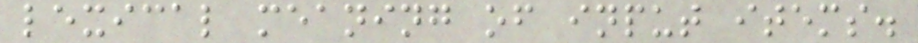lexical meaning of input items.
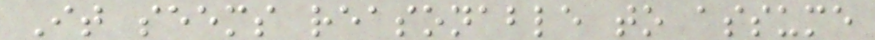It seems reasonable to assume
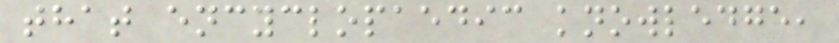that encyclopaedic knowledge,
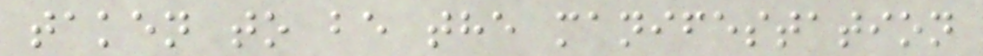taken to be the manifestation
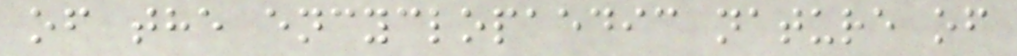of the encyclopaedic nature of
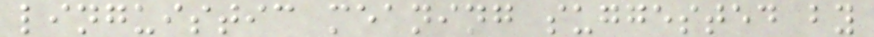linguistic meaning suggested by
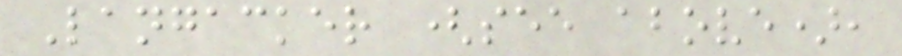Langacker (see above),
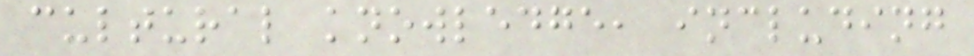cultural knowledge, including
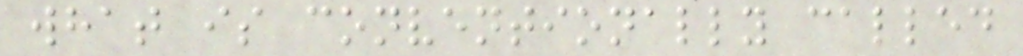what is conventionally called
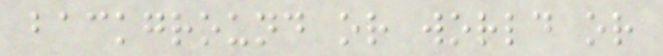background or world or
